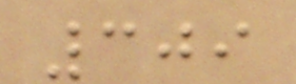309
